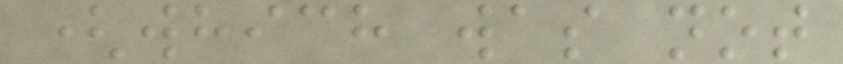(which was not
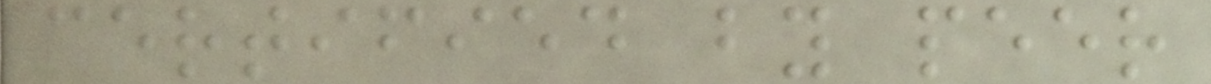certified by peer
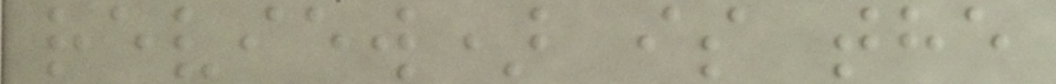review) is the
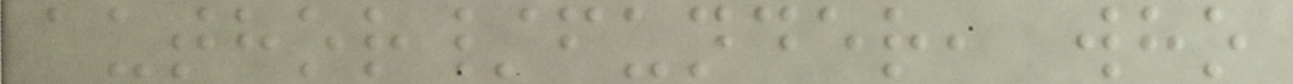author/funder, who
